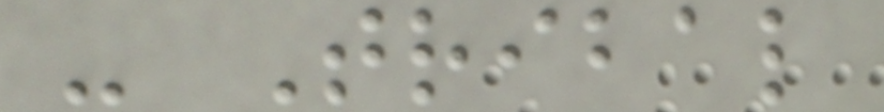- Tribal
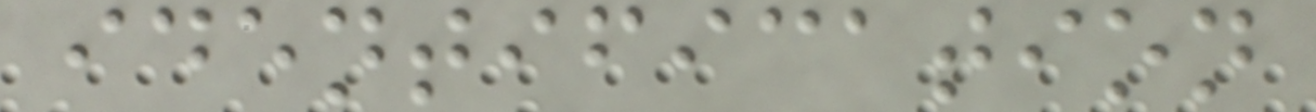identification
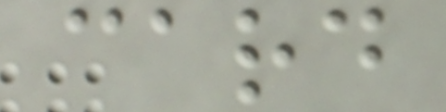card
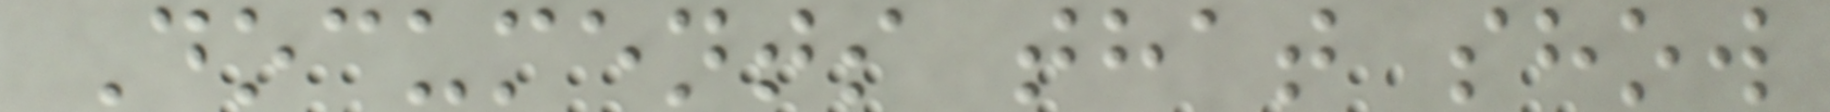Documents that show
